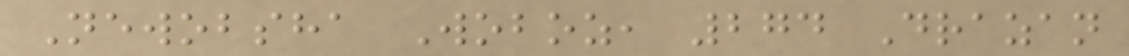Newobsha Woboz, 274 Drazan
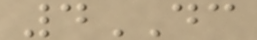4DC
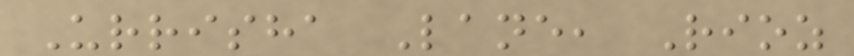Urrisha Lane, Rioz
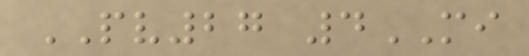PV27 4MI
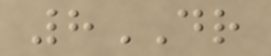8DR
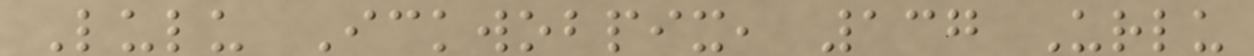Lulu Ickwobpix, 137 Urlu
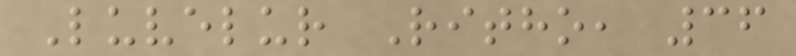Luvelur Ritho, 36
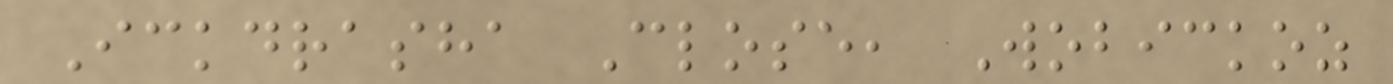Ickdrasha Close, Wobickoz
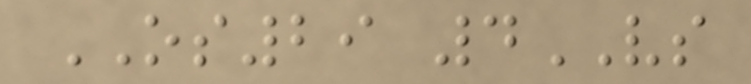OS29 4VS
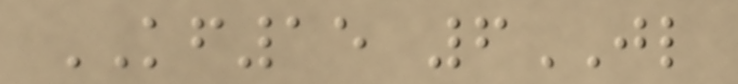KF15 6JL
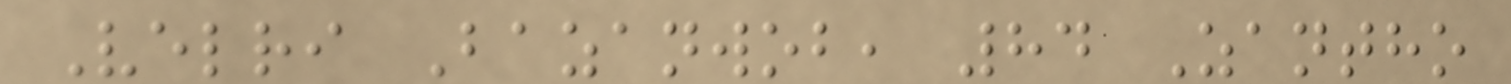Velri Bazanwob, 84 Zantho
